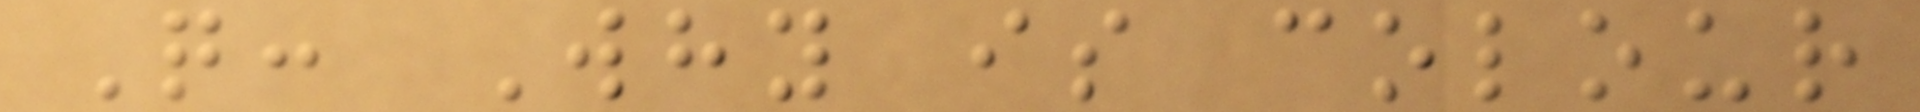Q: Why is colour
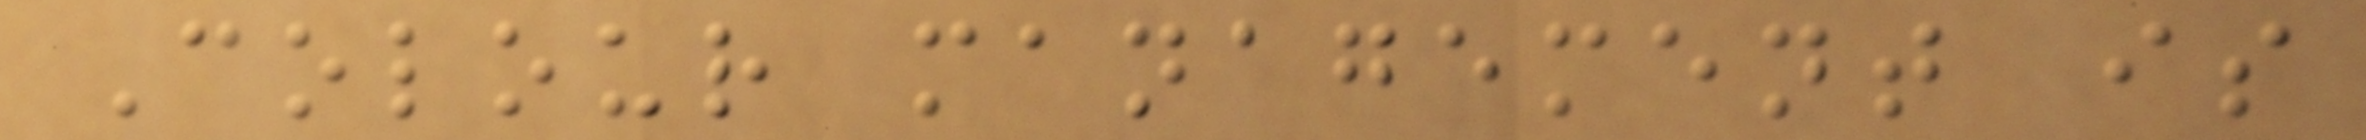Colour management is
